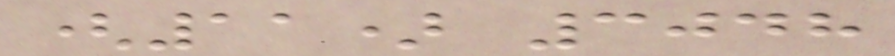(11) 3048
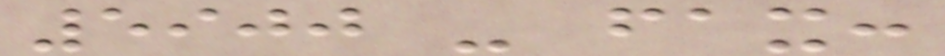5900 - fax:
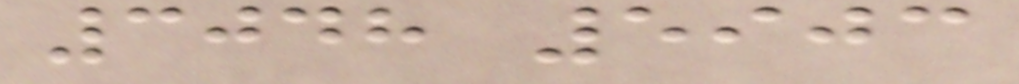3048 5903
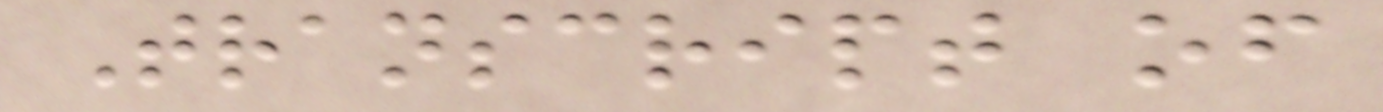Transcript of
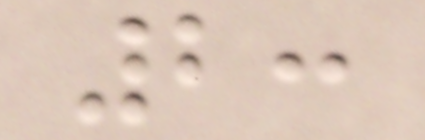2:
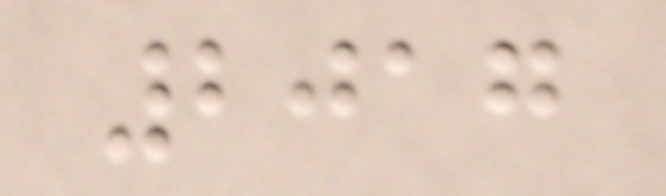2017
